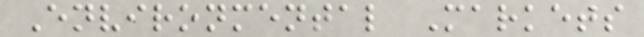Environmental Markets
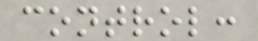control:
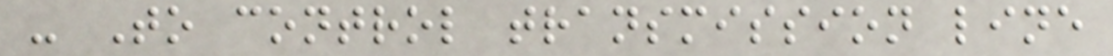- To control transmission line
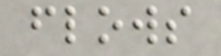flows
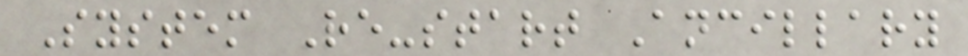System Re-start Ancillary
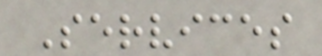Services
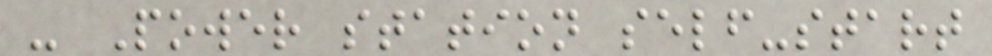- Power station self-start
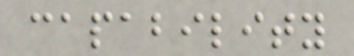capability
